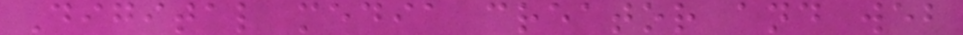Digital media creator and web
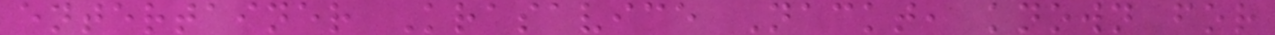entertainer Krasavice Nackt, known for
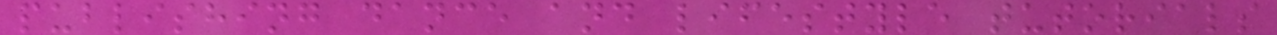publishing dance and lifestyle tutorials
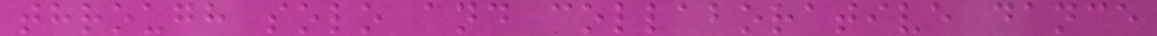through solo and collaborative dance
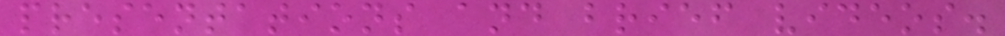presentations and brief videos.
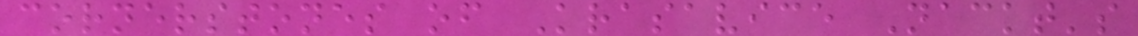cornerstones of Krasavice Nackt's
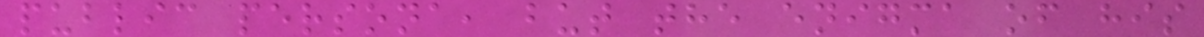public persona, but the enigma of his
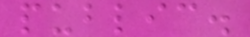public.
